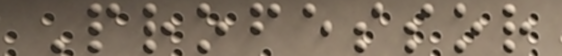Professor
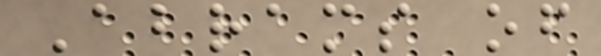Abrams of
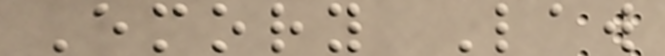Emory Law
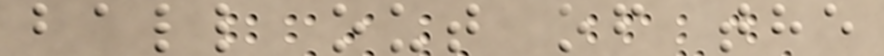ball out of the
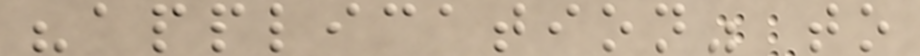"application" to
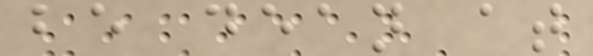be dean at
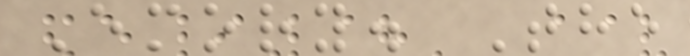Emory. The
